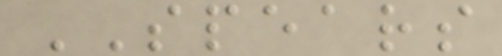SPEARS
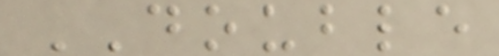DOUBLE
